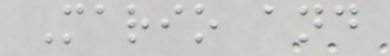Mario and
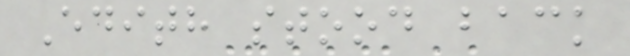Edith stood back
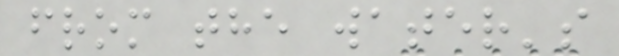from the water's
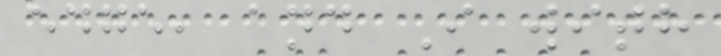edge, and I with
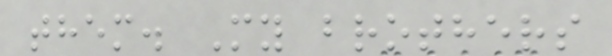them. My brothers
